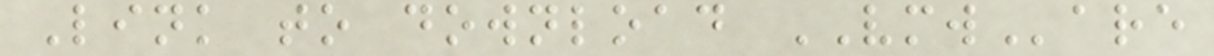Link to download VMWare
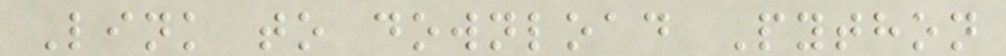Link to download Python
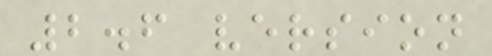2.6 version
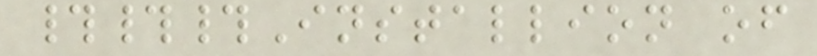###Installion of
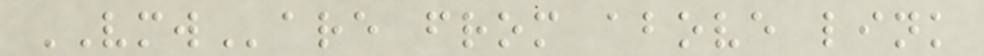VMWare from above link
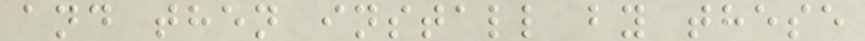and then install by these
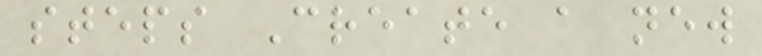steps Create a new
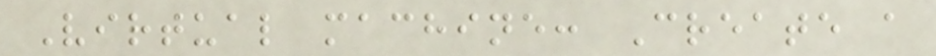Virtual machine: Create a
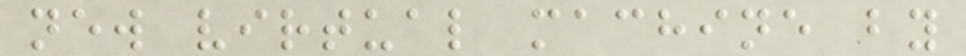new virtual machine by
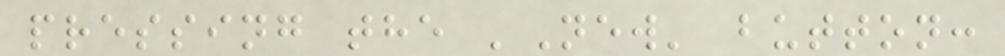pressing the 'New' button:
